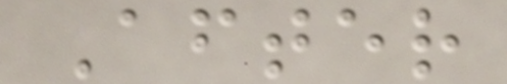After
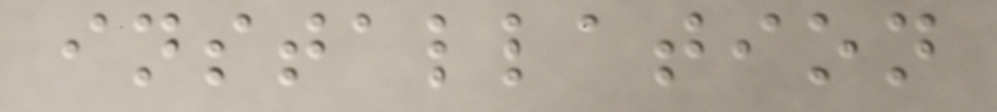installation
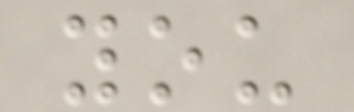you
